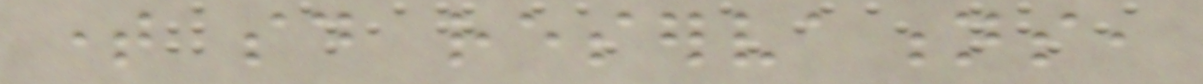time said reservations,
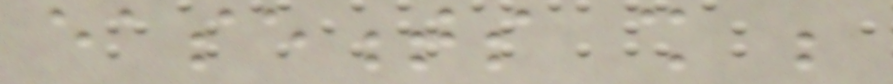easements shall be
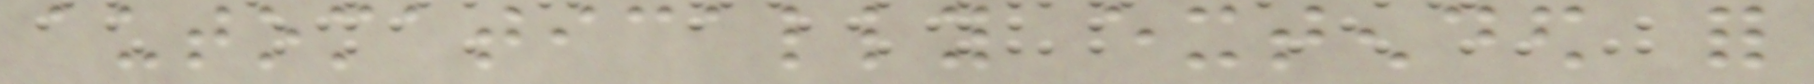automatically extended for
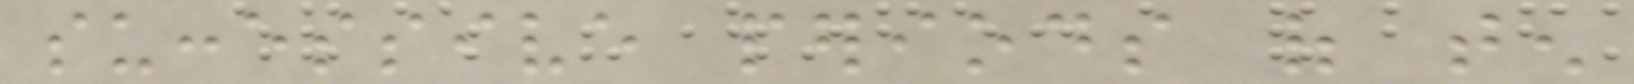successive periods of ten
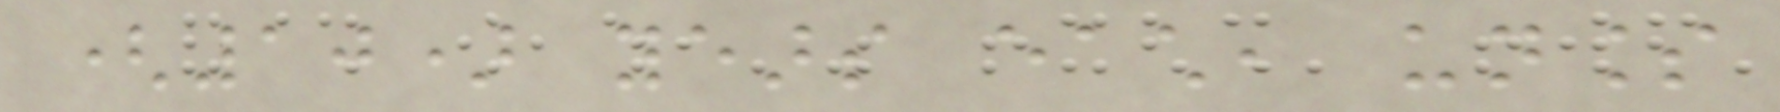(10) years each, unless
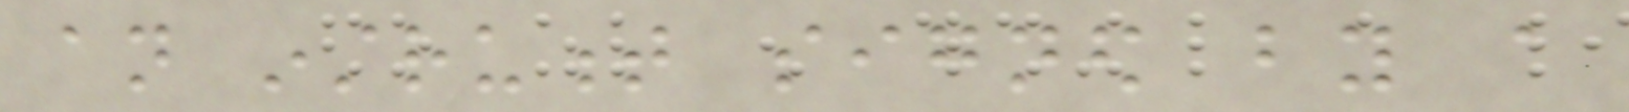an instrument signed by a
